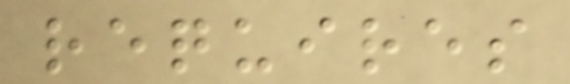requires
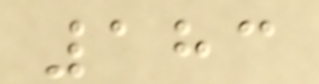183
